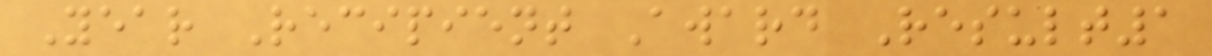Year Recipient Award Result1
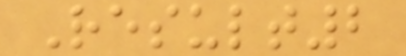Result2
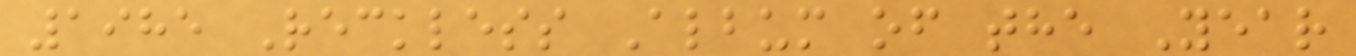1985 Reckless Album of the Year
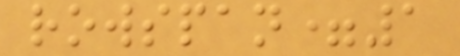rowspan=1
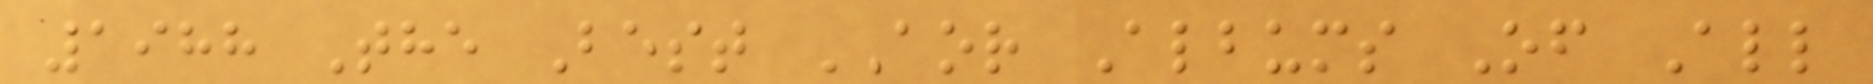1988 The Best AOR Albums Of All
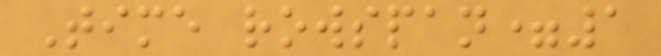Time rowspan=1
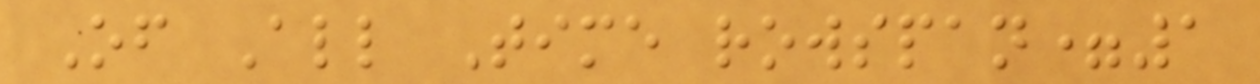Of All Time rowspan=1
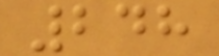248
